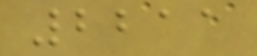2211
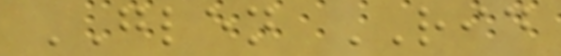GLEN RID
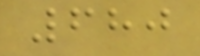680
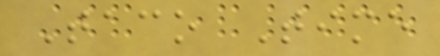Taco Time
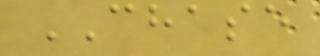CHASE
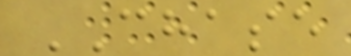CHASE
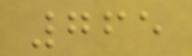765
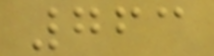763
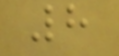8
